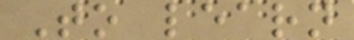To learn
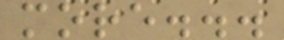more...
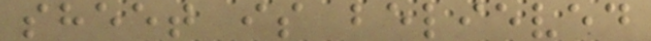sheet is believed
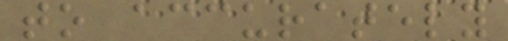to accurately
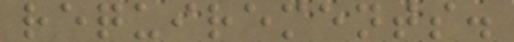requirements.
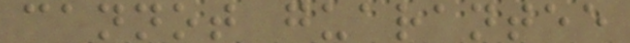cannot guarantee
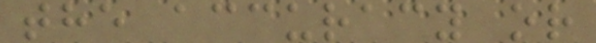the accuracy or
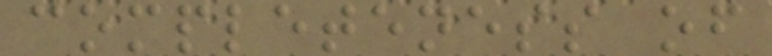completeness of
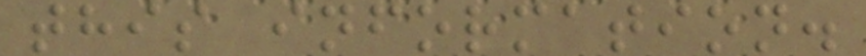this information.
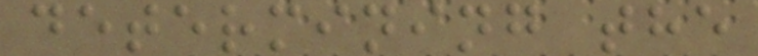determining the
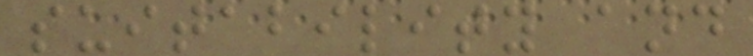suitability and
